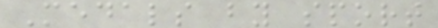Medals by sport
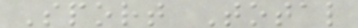Sport Total
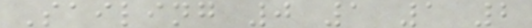Sailing 0 1 1 2
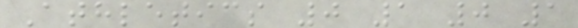Athletics 0 1 0 1
